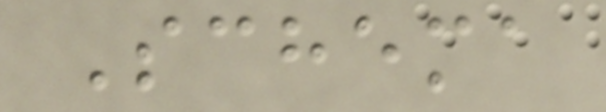Schema
